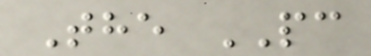The PC
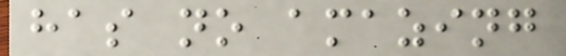has no amazing
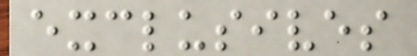exclusives
